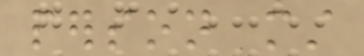person must
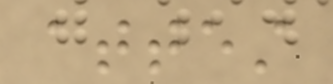attest
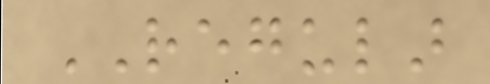REGULAR
